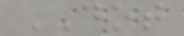DOT
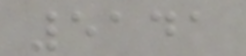5141
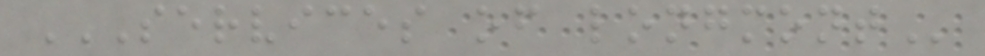SERVICES OF LONGMONT
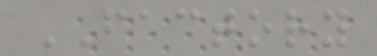FACTORY
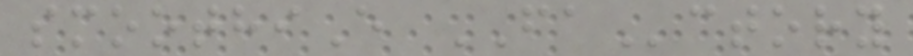smoothiE FActory
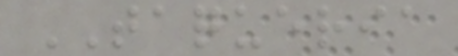TAQUERIA
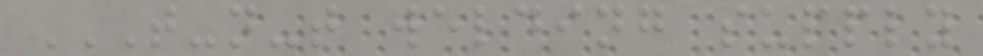T-N-T WELDING SUPPLY
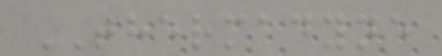THERMADYNE
